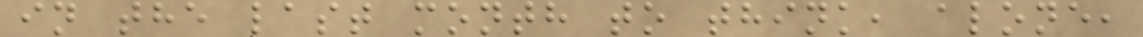in the last month to think, alone,
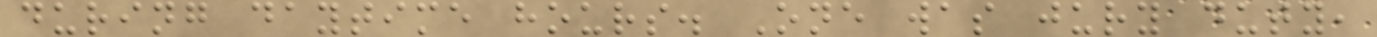during daytime hours. One was jury duty,
